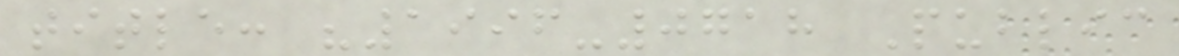title: "1996-0718 Public
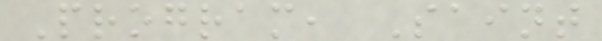Program, Saint
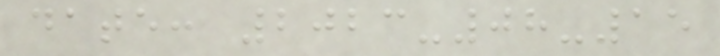date: 2023-08-15
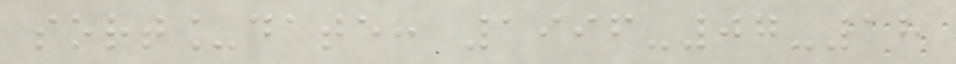sort_date: 1996-07-18
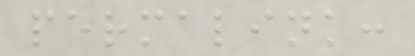permalink:
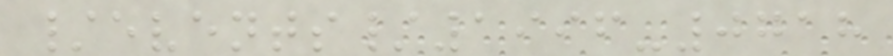/events/1996-0718
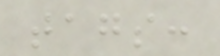tags:
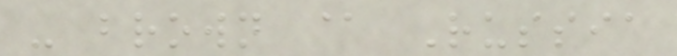- brown @ Russia
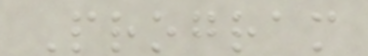Program
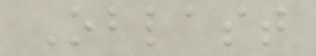Oblast
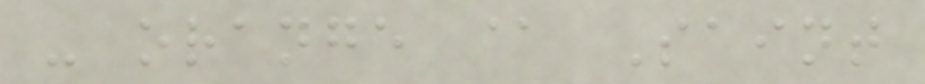- orange @ Saint
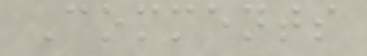Comments
